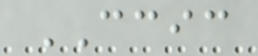CCIC
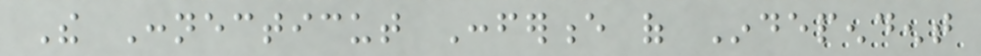The Connecticut Conference of Independent
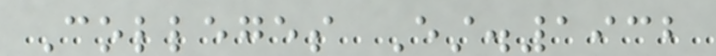Colleges Est.1932
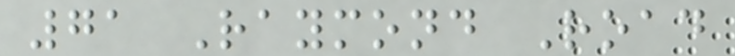71 Raymond Road
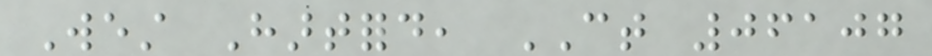West Hartford, CT 06107
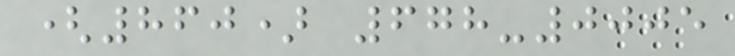(860) 678-0005
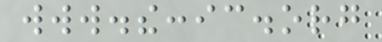www.theccic.org
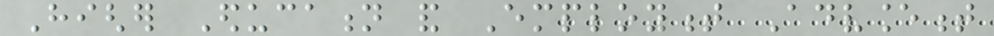Higher Education and Employment Advancement
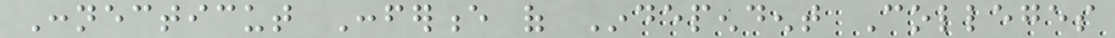Connecticut Conference of Independent Colleges
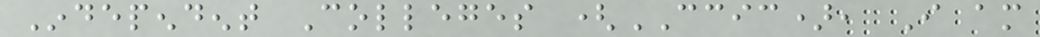Independent Colleges (CCIC), I am
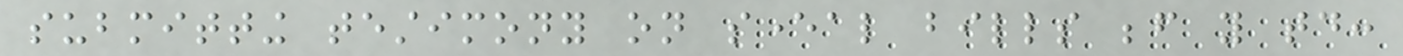submitting testimony on several bills before you today:
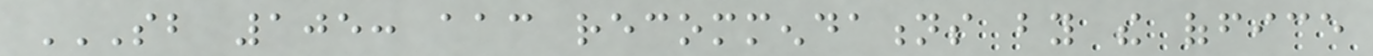SB 105: AAC RECOMMENDATIONS BY THE OFFICE
